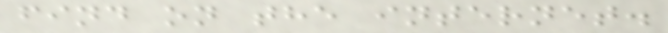find on the internet.
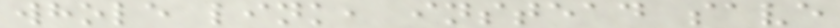whole link, instead save
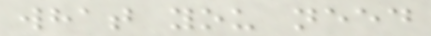what you need
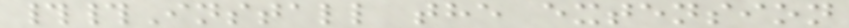##Install the extension
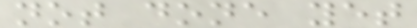not done yet
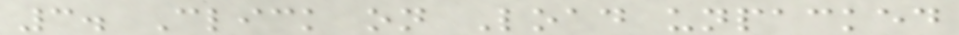3. Click on Load unpacked
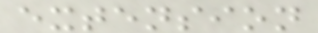extension
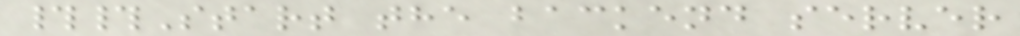##Start the backend server
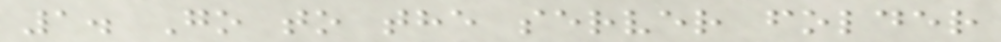1. Go to the server folder
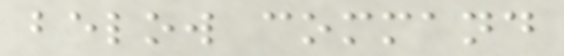below command
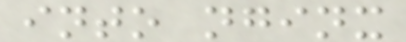into nginx
